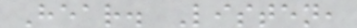Hear. Listen,
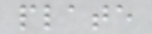plate
